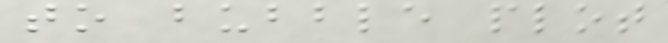to bubble plot
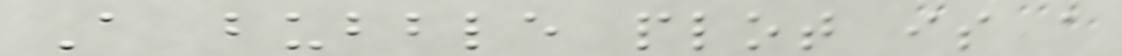A bubble plot is a
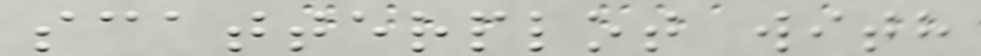scatterplot with
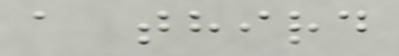a third
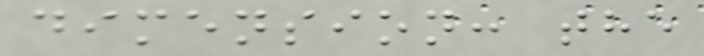dimension: the
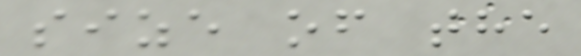size of the
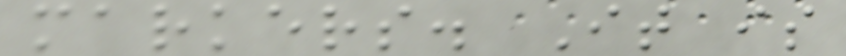markers. It is
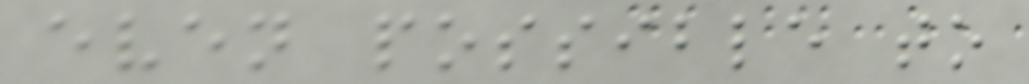even possible to
